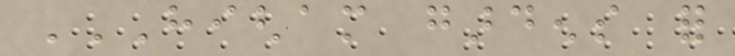HIGHAM GARDENS FOR
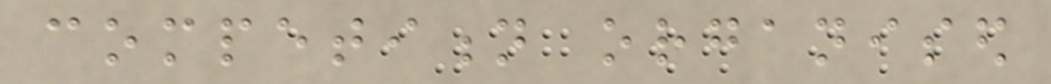competition organised
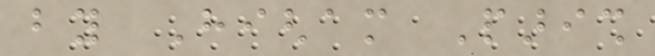by Higham Parish
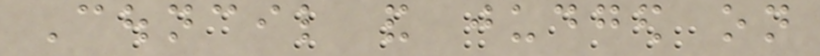Council and judged on
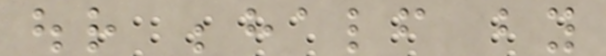our behalf by
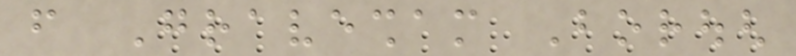from Gravesham Borough
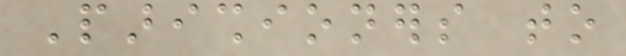Parishioners to
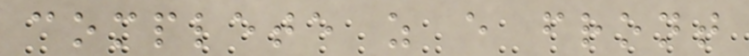complete as every front
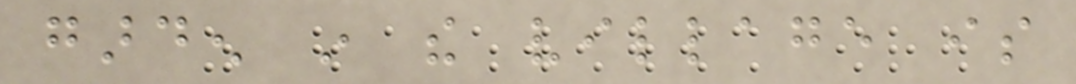garden in the village is
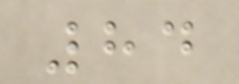84
